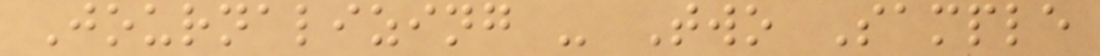Journalizing - Two Sample
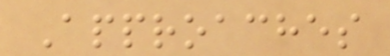Approaches
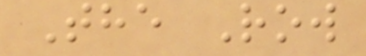The Row
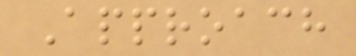Approach
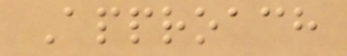Approach
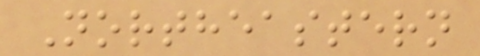Northeastern
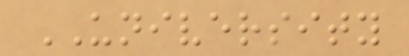UNIVERSITY
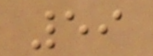59
